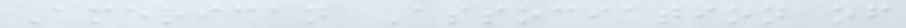American Association of
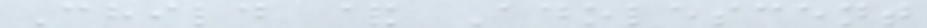Child & Adolescent
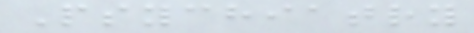Psychiatry
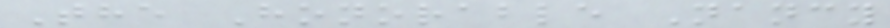The Honorable Nancy
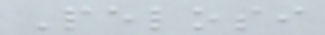Pelosi
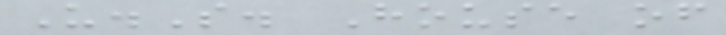U.S. House of
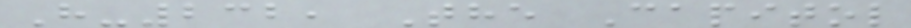H-232, The Capitol
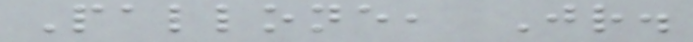Pallone, Jr.
